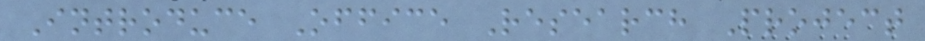Introduce Office Research Project
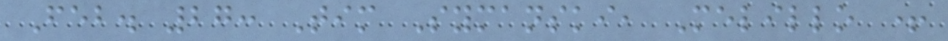Feb. 27: Tim Symanski, Melillo +
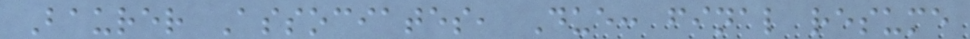Baurer Associates, Due: final resume
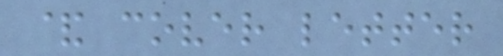& cover letter
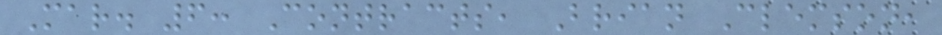Mar. 6: Contracts, Brian Clemson,
